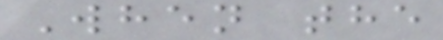When the
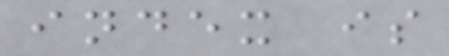index is
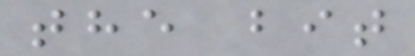the bit
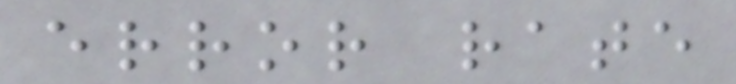error rate
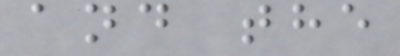and the
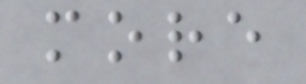more
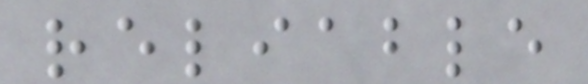reliable
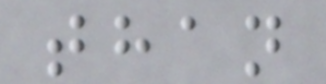than
